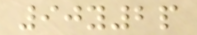90y2p
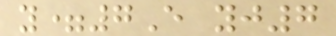y=7E yj7
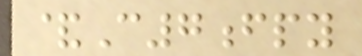&C7fpy
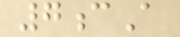7cA
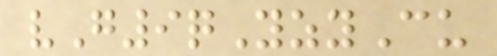vG9qYzyCu
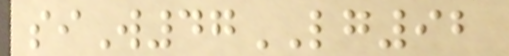siW47LG92
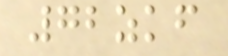72zkf
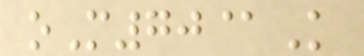oM70@K
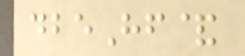dbeHf&
